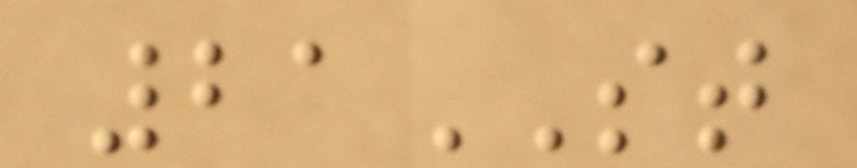21ST
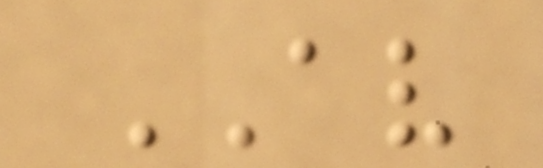AV
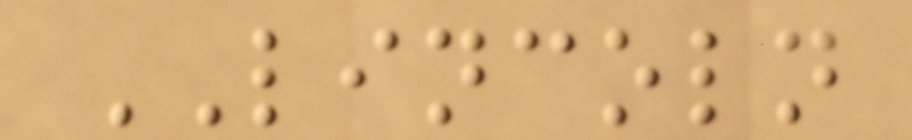LINCOLN
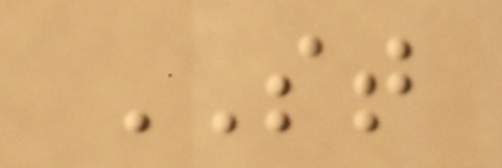ST
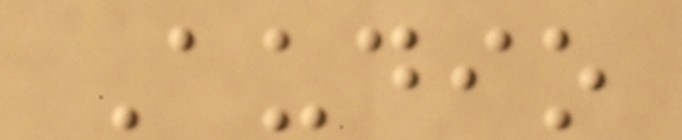Audio
